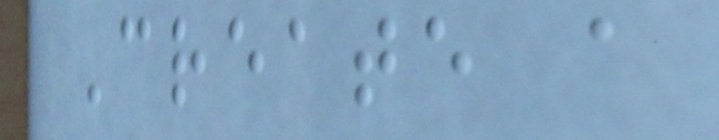Create a
